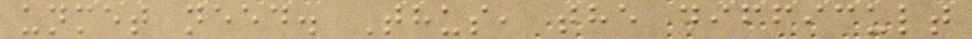unmet need. Thus, the difficult
